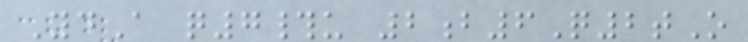YdA q7#u 2b6Q2tO
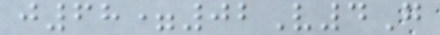j68=02V4G
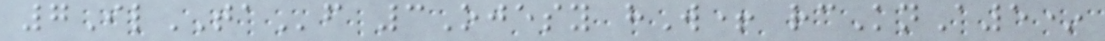7IlTAf 3Ojesy hW+ rcKnA5*
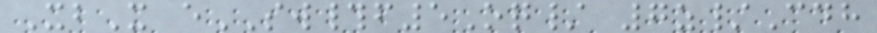XbX eSW#f5Oq/ 7z/Cdh
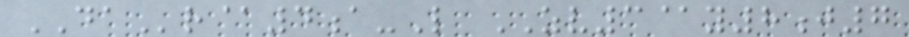DAr@4a-L ZV3@y8j7
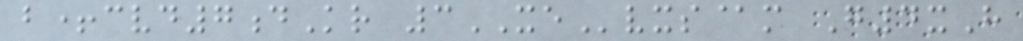b+cvd7dKr 3XEvxs@m G4xH
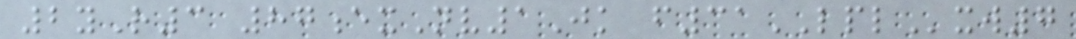2yR3 87exNv1Jk f31LPLxw7
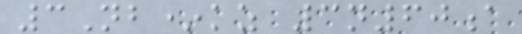3Nb*kz 3n60a
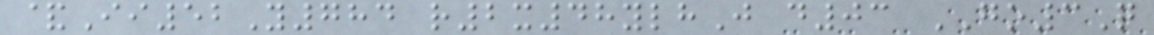&Ii52Y784 r2x48ylhJ d03 GO3Q
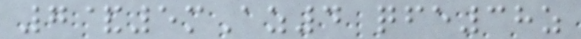7&5mAz4 qfe38z
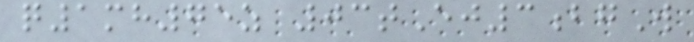q1mh75z 03tEj3bgW
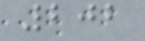202
